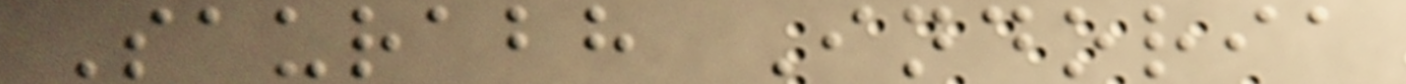Saurabh Indoria
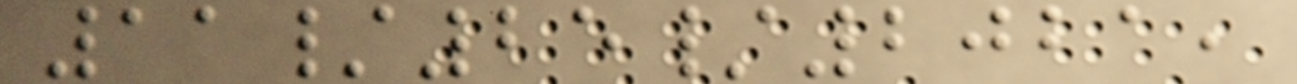11/25/2021,
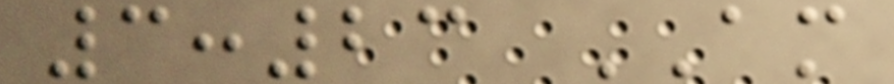3:23 AM
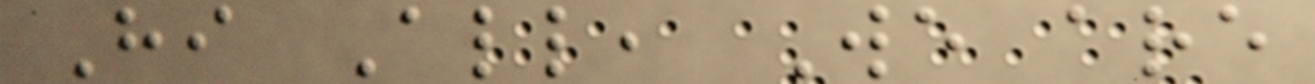Hi All, We are
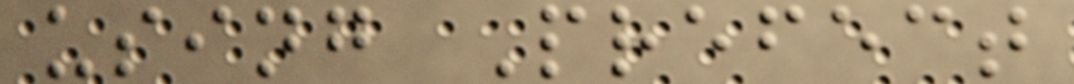using Prefect
